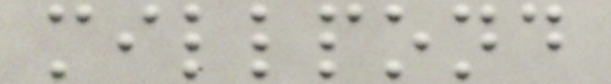millpond
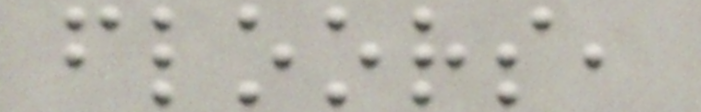floors,
